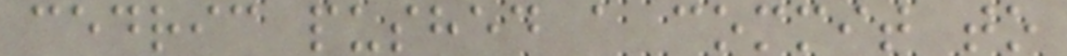cedric pushed a commit to
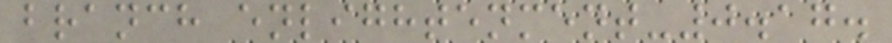branch enlightenment-0.17.
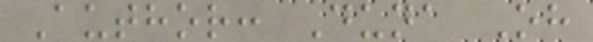Author: Duna Oh
